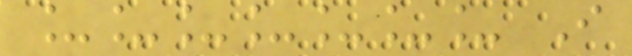_______ I
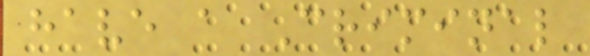have a Criminal
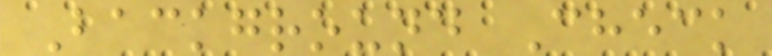Background Check
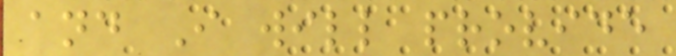and I will provide
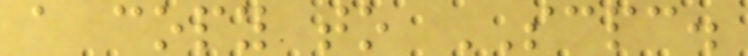a copy to SCPC.
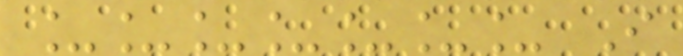_______ I
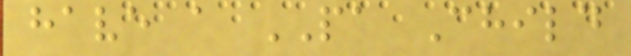have a PA Child
